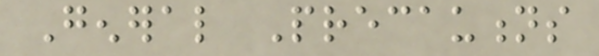General Precautions
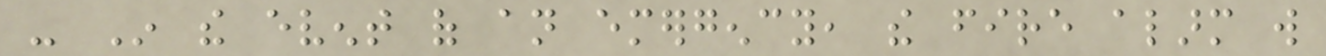- In the event of an emergency, the fire alarm will
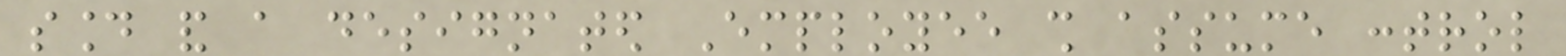sound and a designated Employee shall assume control
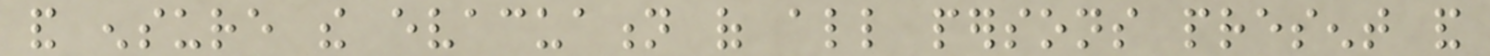and ensure the evacuation of all persons present and
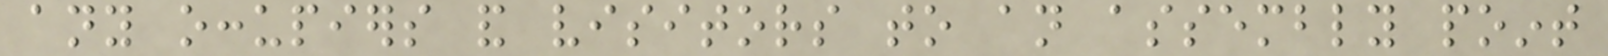any occupiers and visitors to an assembly point
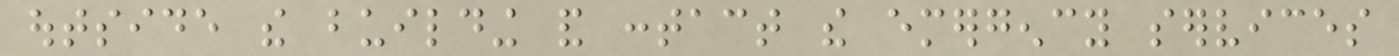outside the building and contact the emergency services
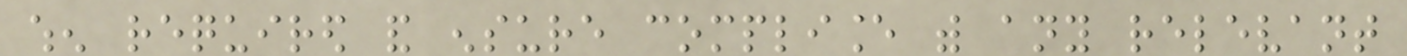when required and ensure compliance with any relevant
